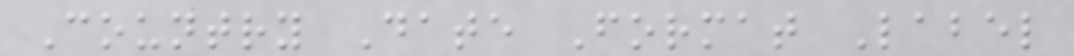Country Date Format Label
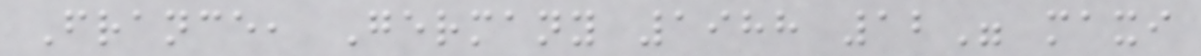France, Germany 1988 12" maxi
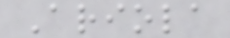Ariola
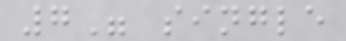7" single
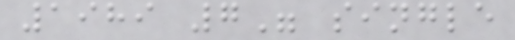1989 7" single
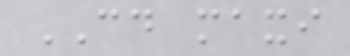CD maxi
